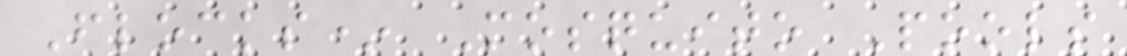Flocks* Mosquito Pools
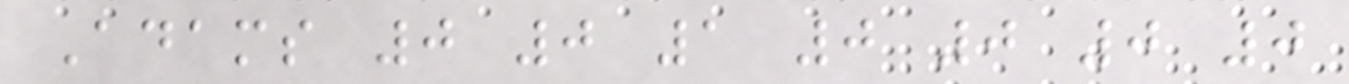Adams 0 0 1 0 0 0 0
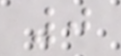0
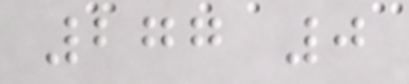277 0
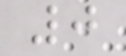0
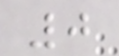0
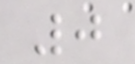0
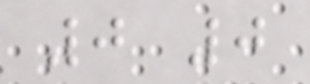0 0
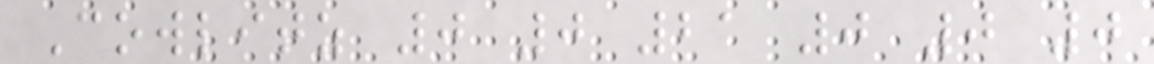Cowlitz 0 0 21 0 0 0
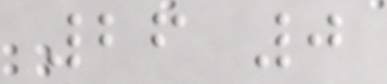26 0
